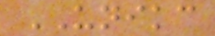UNIKC
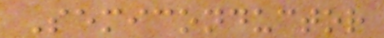Semiconductor
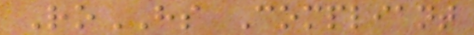RoHS Compliant
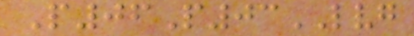P06P03LVG
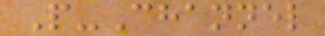P-Channel
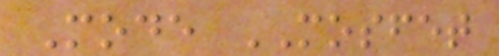Mode MOSFET
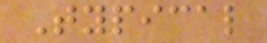Typical
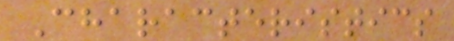Characteristics
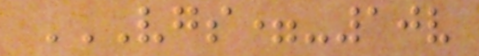VGS=-10V
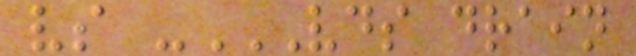vs -VDS DRAIN
